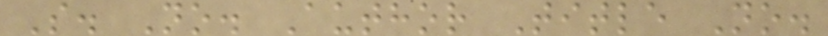S. No. Author Title No.
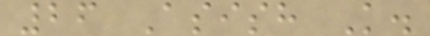26 Asish K.
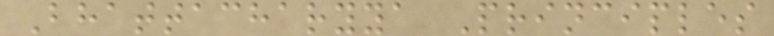Bhattacharyya Principles
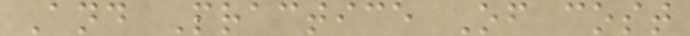And Practice Of cost
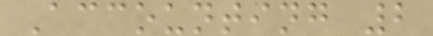Accounting 2
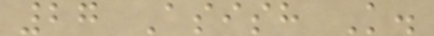27 Asish K.
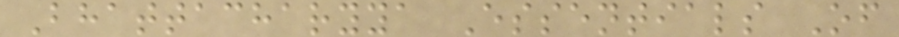Bhattacharyya Essentials Of
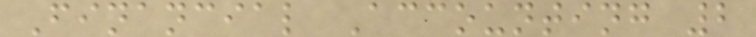Financial Accounting 2
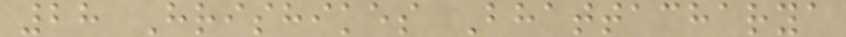28 Hrishikes Bhattacharya
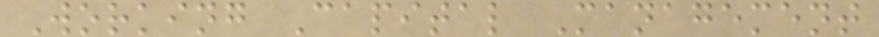Working Capital Management
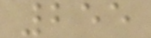255
